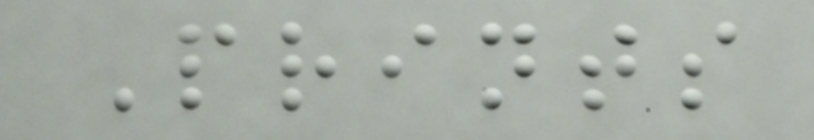Prints
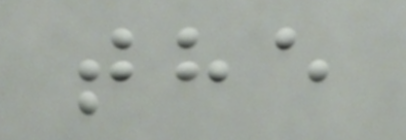the
